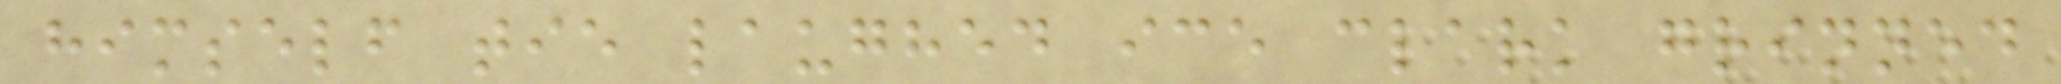himself tie laughed ice clark grinned
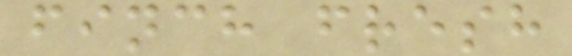finch fresh
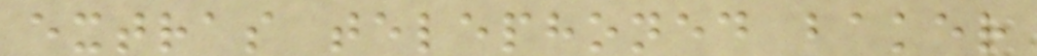extras telephoned baker
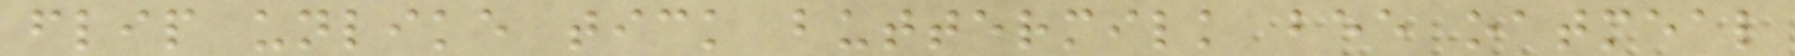flip unlike tick buttermilk bee oatmeal
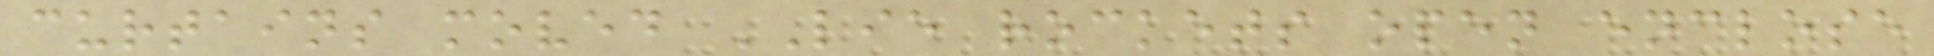curtains moved LIE rockets open enclose
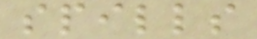spills
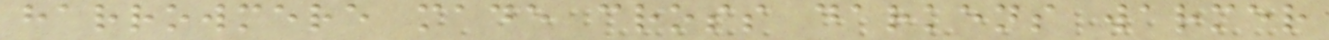harrowmere made cross darkens warmer
